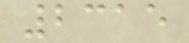2315
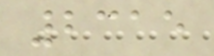2315
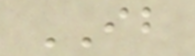IB
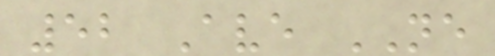52 Ave NE
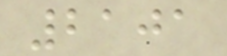2101
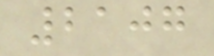2107
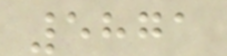5871
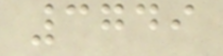3749
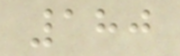180
